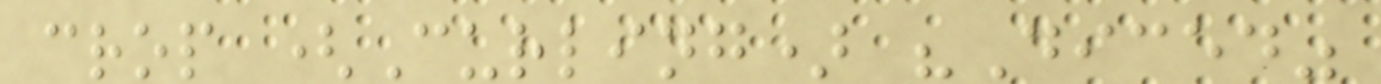crop (Curling) "Diced"
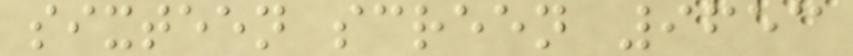sixteen screen 9653
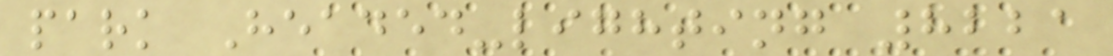park Headed-lighting 8221
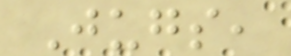Jugs,
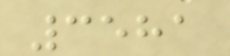3581
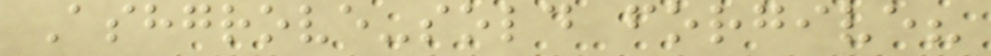Ashgrove-sold forgive?
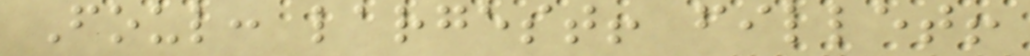Foul: largest! fillet!
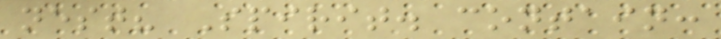nest? Spirit. contain:
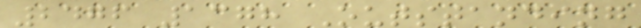2476 1378 Outstanding
